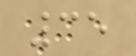35
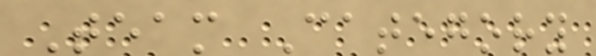Team Category
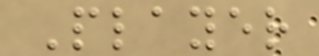Player
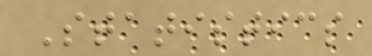Statistics
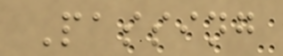Passing
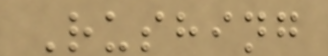Rushing
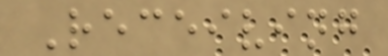Receiving
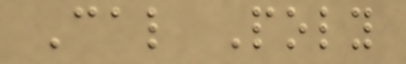Cal Poly
